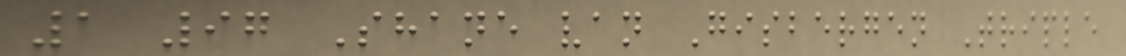1 97 Shane van Gisbergen Triple
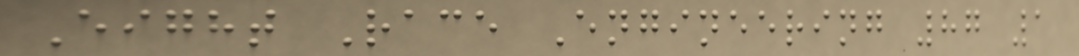Eight Race Engineering 87 1
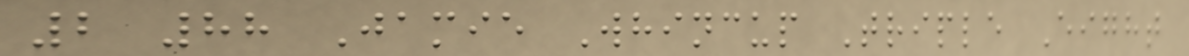2 88 Jamie Whincup Triple Eight
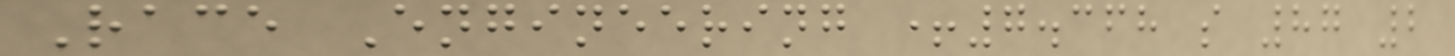Race Engineering +7.368 s 87 2
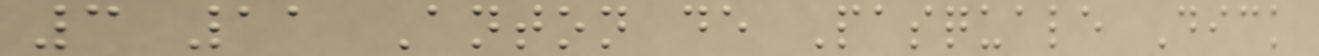3 11 Anton de Pasquale Dick
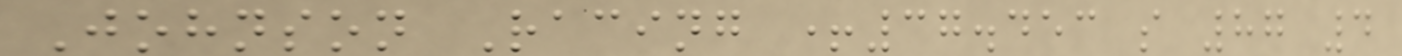Johnson Racing +37.453 s 87 4
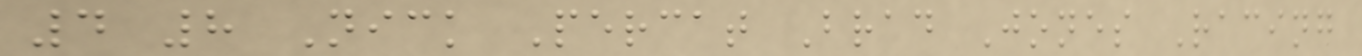4 8 Nick Percat Brad Jones Racing
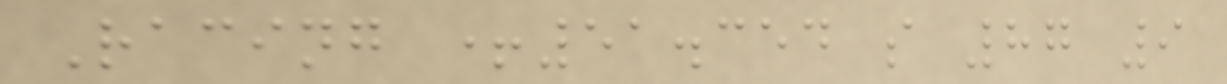Racing +51.354 s 87 9
